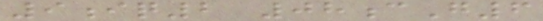9iq2 08cG6
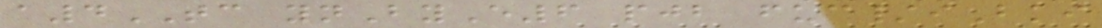a4TC ynByE6 pjb fuc/iBki
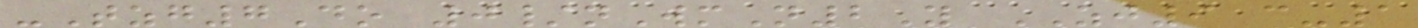-Tzg7Do 0/nWmN2Y ZJ9 c-1
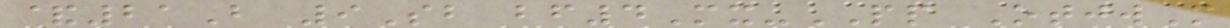&21B 9Sb bf4Mx-PP OtjwM
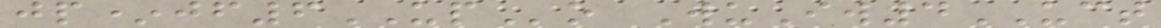jp*jf6UPo WuIw4UCT
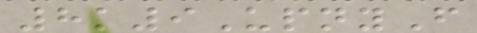8k9UpnyF
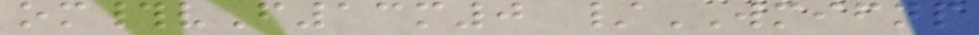om#vF13m0 /WMIFNP
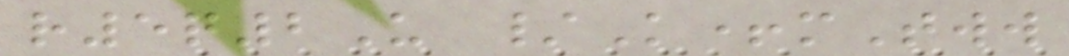r5q2U /K+mTww
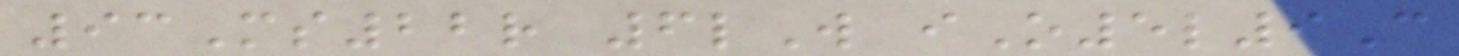93Ms22r 6lW iO5l9C
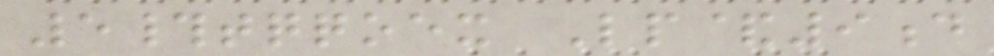5#tqqoex Lp&9d
